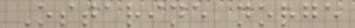Ostarine norge
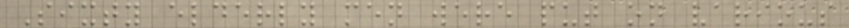Sixty elderly men were put on various
